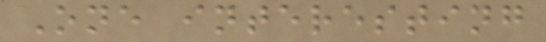One interesting
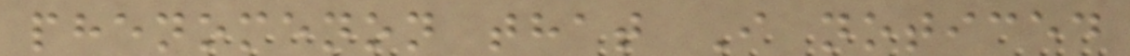phenomenon that I noticed
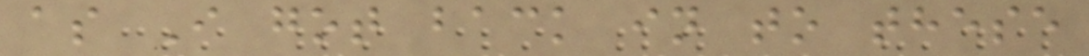as I got back in to these
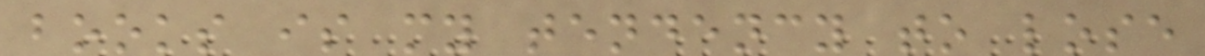books is my tendency to lose
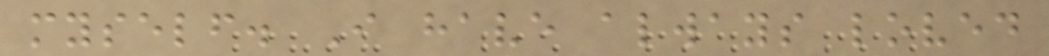myself. I have always loved
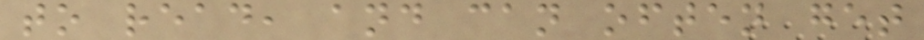to read, and can often get
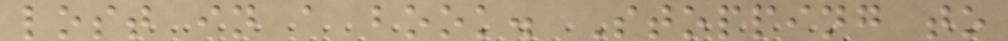lost in a book. Stopping to
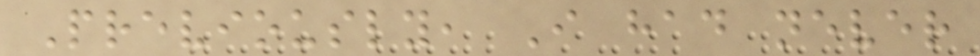Previously, I had never
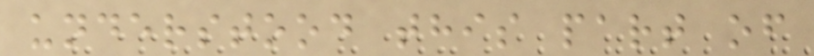understood this part of
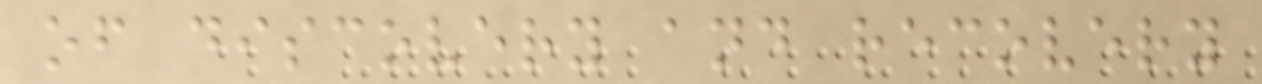of discovery and recovery
